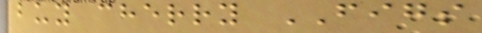buy cherry FIGS
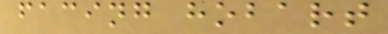facing hobart
